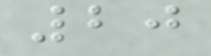20
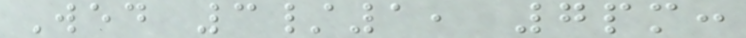Wed 3/1, 7pm:
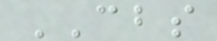CBS
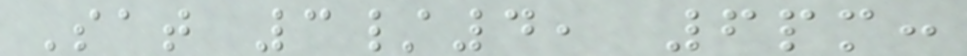Sat 3/4, 6pm:
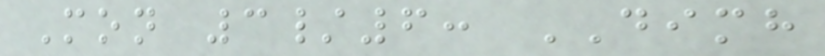Mon 3/6: DIMH
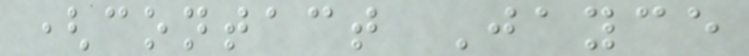(contact Jayce
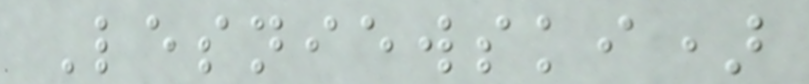Lesniewski)
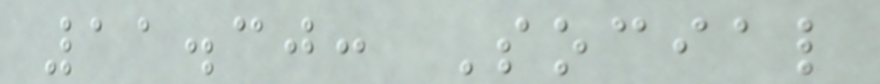11.30: Social
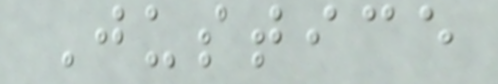Justice
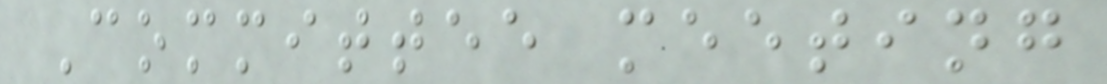Committee meeting
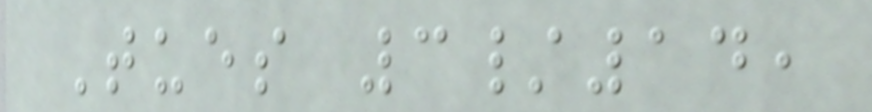Tues 3/14,
